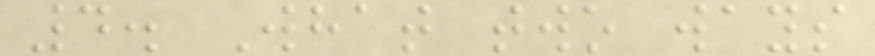4. What two ways
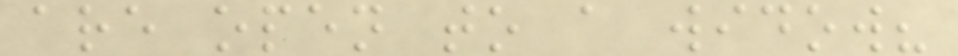are open to a widow?
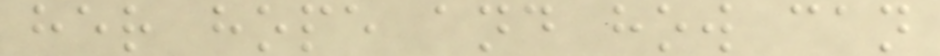her hope and how can
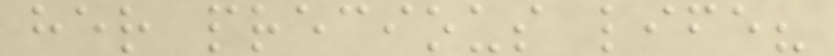her precious life?
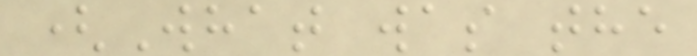(What was the
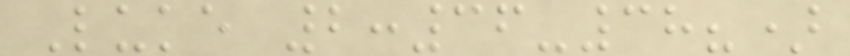Luke 2:36-38?)
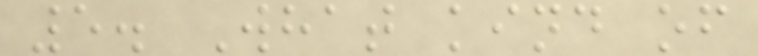5. What kind of
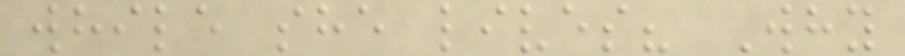while she lives? Why
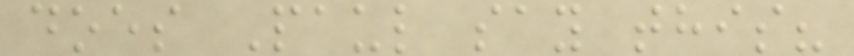does Paul say this?
